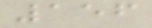156
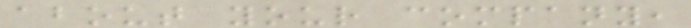about your company,
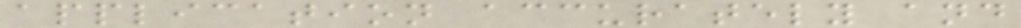application accurately and
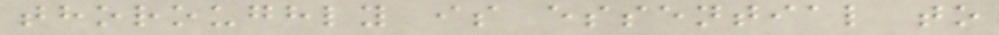thoroughly is essential to
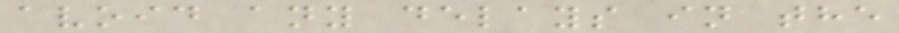avoid any delays in the
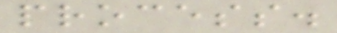process.
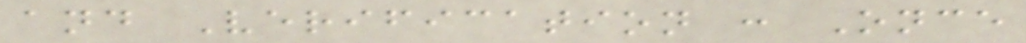and Verification : Once
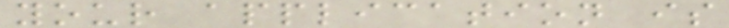your application is
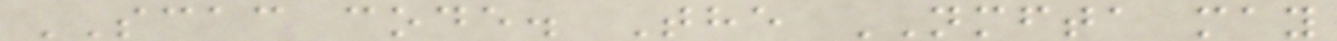SCAC code. The NMFTA may
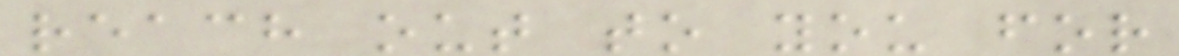reach out to you for
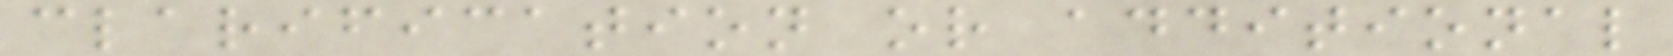clarification or additional
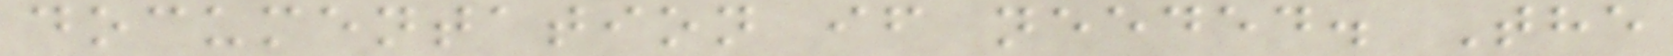documentation if needed. The
